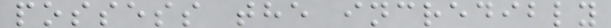possess the incredibly
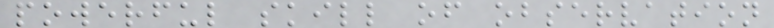powerful skill of observation
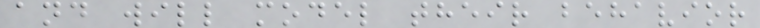and will model their behavior
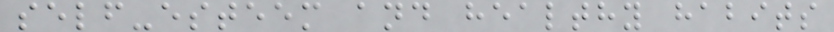self-esteem and healthy habits
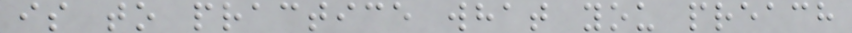is to practice what you preach
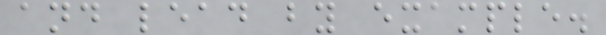and lead by example.
